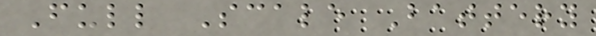Full Scale Battery
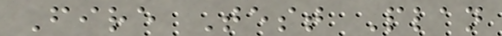Fire Test Plan
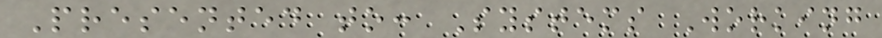Presented to: Systems Working
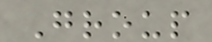Group
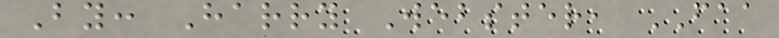By: Harry Webster, FAA
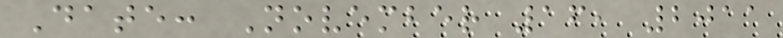Date: November 16, 2011
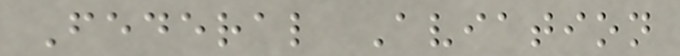Federal Aviation
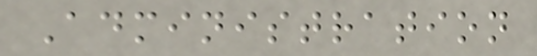Administration
